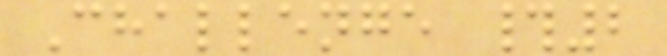Challenge #2
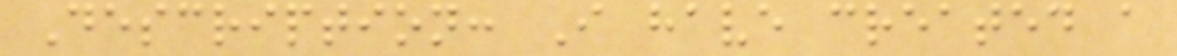Description: I have created a
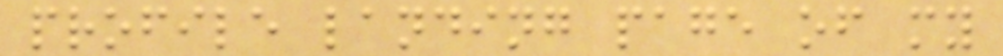profile landing page of my
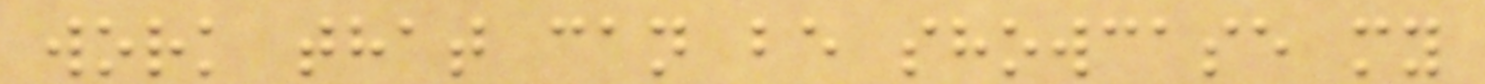work that can be showcase my
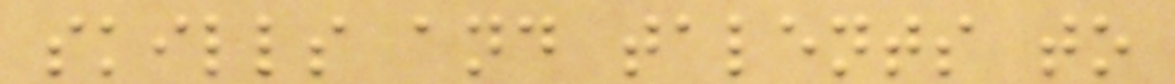skills and talents to
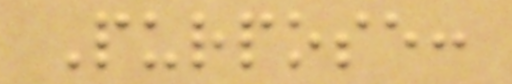Purpose:
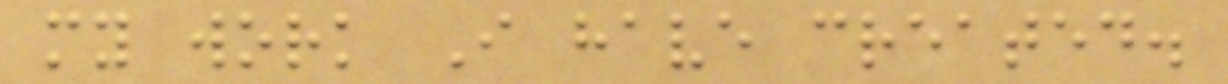my work I have created.
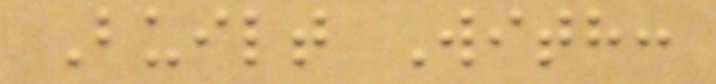Built With:
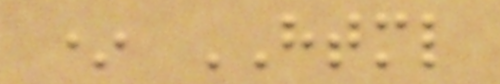* HTML
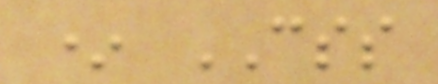* CSS
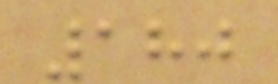180
